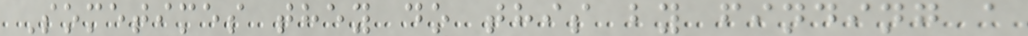Sometimes they do this by finding a
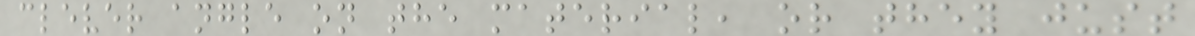clever angle on the material, or they just
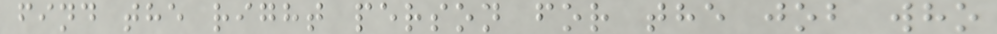find the right person for the job who
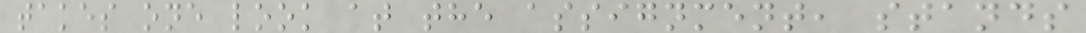takes one look at the assignment, stands
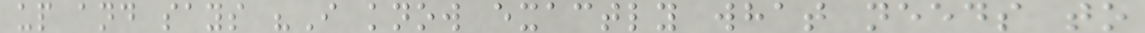up and says "I know exactly what needs to
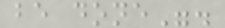be done".
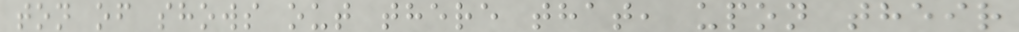ton of shows out there that, upon their
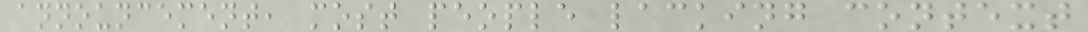announcement, most people lacking context
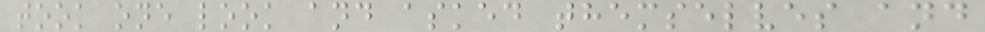took one look and asked themselves and
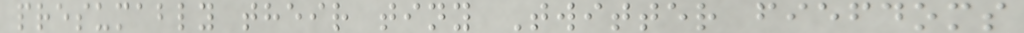presumably their tiny Twitter fiefdoms
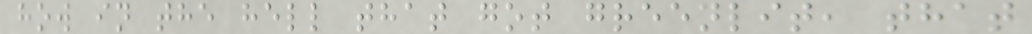how in the hell that got greenlit, that
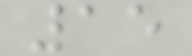15
